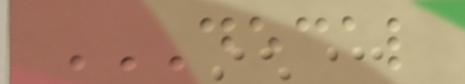DECAL
